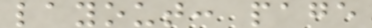layout: page
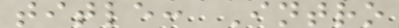title: Intro
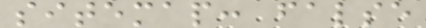sitemap: false
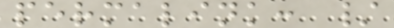permalink: /
